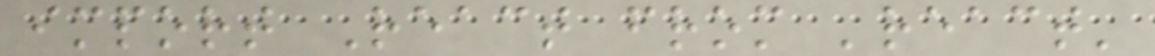import React from 'react'
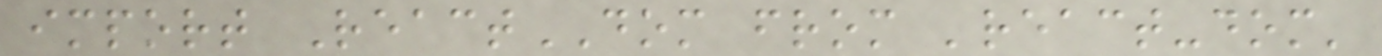import ReactDOM from 'react-dom'
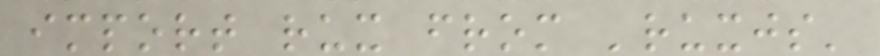import rux from 'ruxjs'
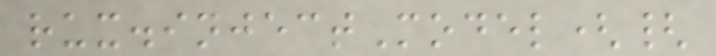rux.injectModel({
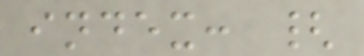index: {
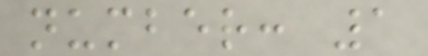number: 1
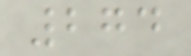274
